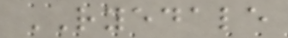RYEDALE
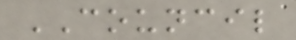COUNCIL
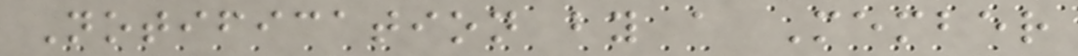Notification by a Member
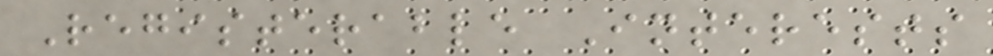Registerable Interests
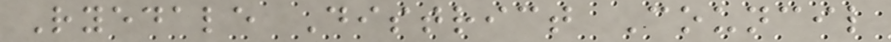Ryedale District Council
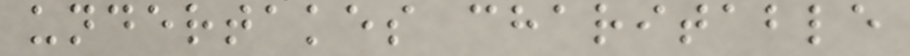undertakes charitable
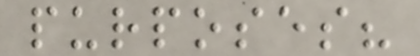purposes?
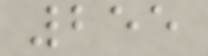255
